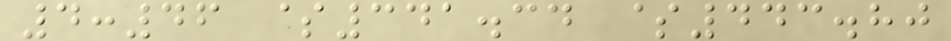4:46 $341.34 $443.80
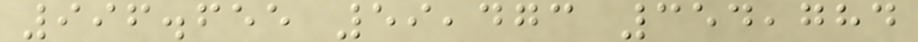996.655 59,473 354,784
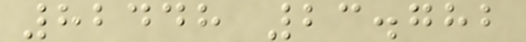82448 23.782
